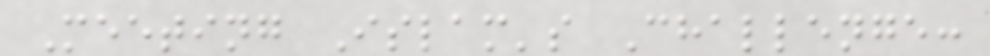Meeting Islam's Challenge:
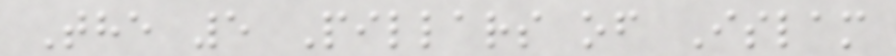The 5 Pillars of Islam
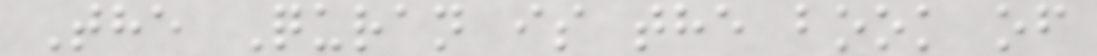The Quran is the book of
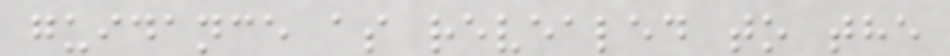guidance as revealed to the
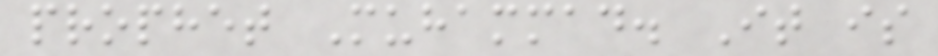prophet Muhammad. It is
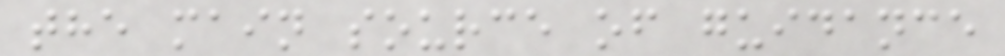the main source of guidance
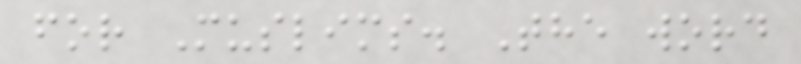for Muslims. The word
